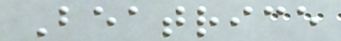Beatrice
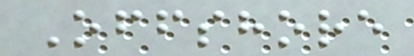Offshore
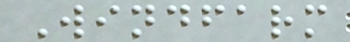Windfarm
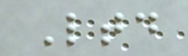Ltd
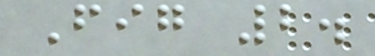Fig 2.
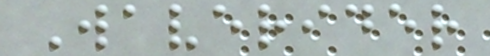Waverider
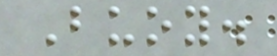Buoy.
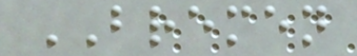BREMEN
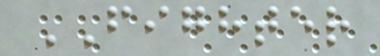FIGHTER
